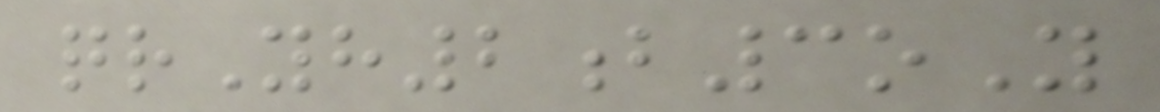qrYh2b3oY
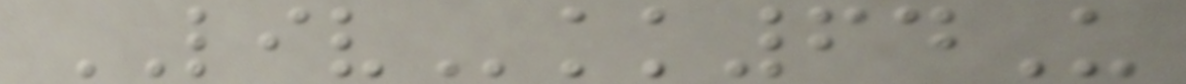LIVkk64U
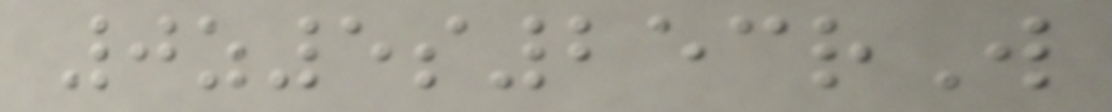0z5s253rW
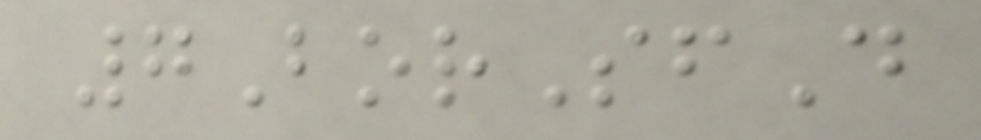7BorSfD
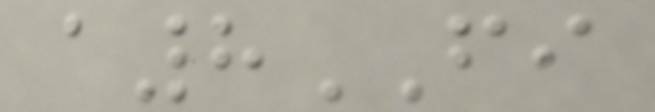a8FI
